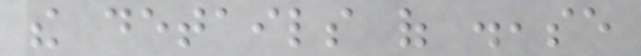the details of disease
